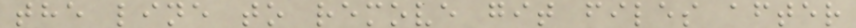the line to remove git files after
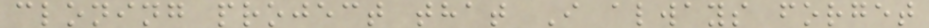cloning project that I always forget
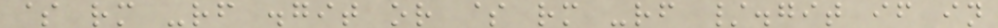$ rm -rf .git or $ rm -rf /.git if in
